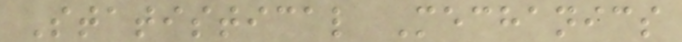Statistical Mechanics
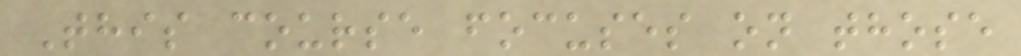This course focuses on those
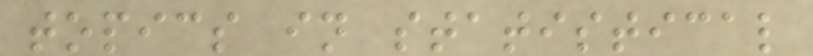topics in statistical
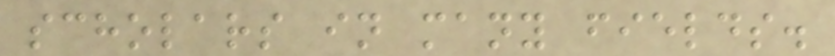scholars in many fields.
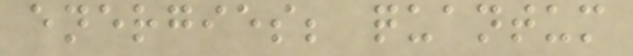energies; quantum
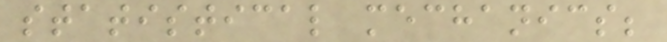statistical mechanics;
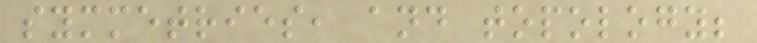symmetries, and topology;
